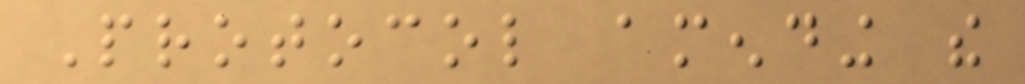Protocol amending the
